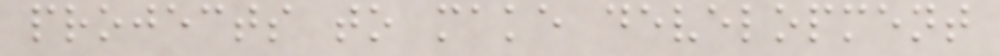projects to make development
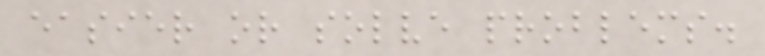easier or solve problems.
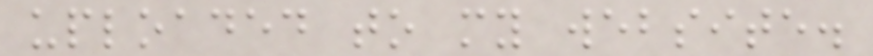uploaded to my website.
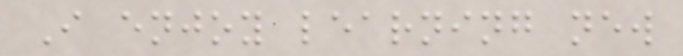I enjoy learning new
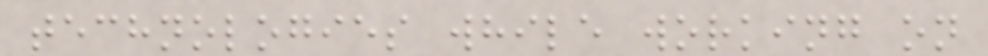technologies while working on
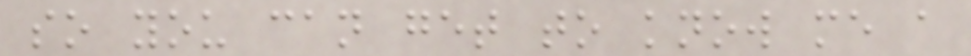so you can get to know me a
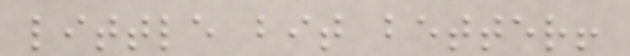little bit better!
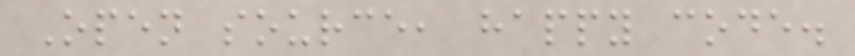Open source, happy code.
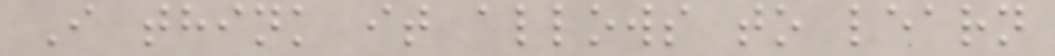I think it allows to learn
